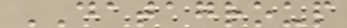DATAGROUP
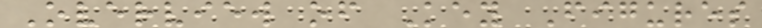Overview of Key Figures
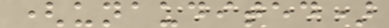(unaudited)
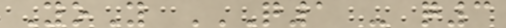YoY Q1 - Q3
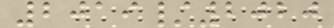2019/2020
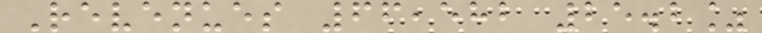Revenues 66,582 25.2%
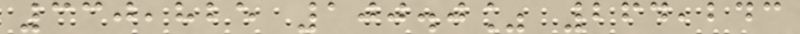330,825 100.0% 264,243
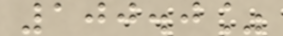100.0%
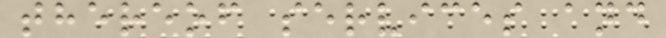thereof services and
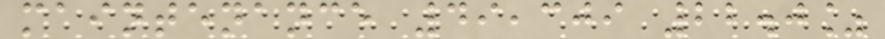maintenance 49,309 22.0%
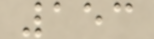153
